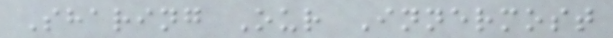Sharing Our Innermost
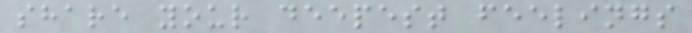share your deepest feelings
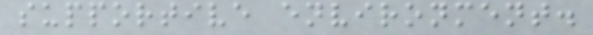supportive environment.
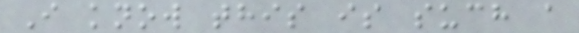I know this is such a
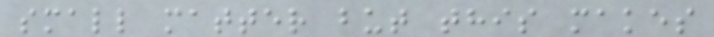small matter but this makes
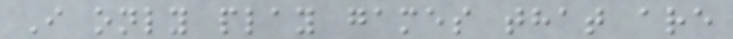I only play games that are
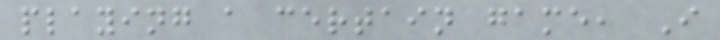playing a certain game, I
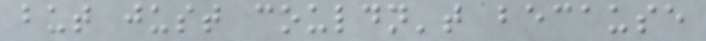but just couldn't because
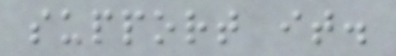support it.
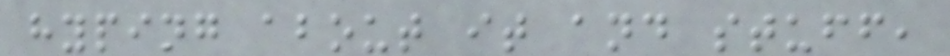hyping about it and stuff,
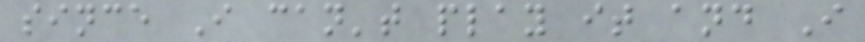since I can't play it and I
